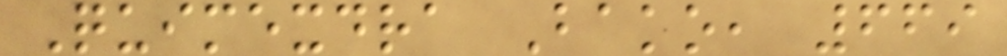Quimexdra Bako, 669
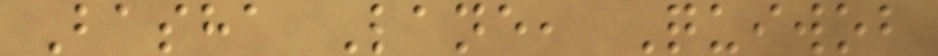Basha Lane, Quiwob
